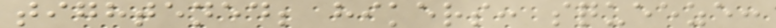tightened; hikers: squeeze:
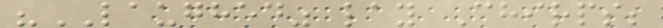"LAUGHED" lay Chirps;
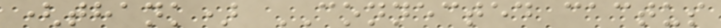(thank) CONNECTED cactus
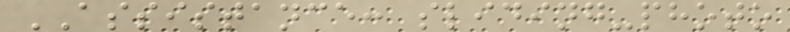ASSISTANCE: sliding-photo
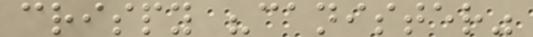crispy "canister"
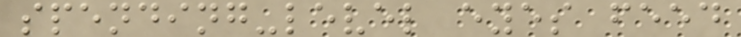spending-level eyes feed
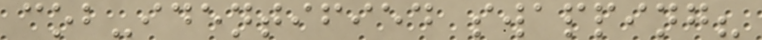cob-identified swapping?
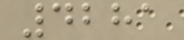4281
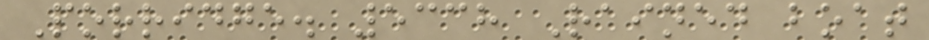Porridge. 5338 Rained boat
